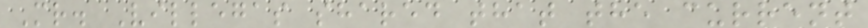Mr. Villegas shared that the current
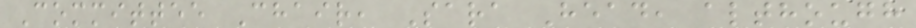Committee Chair, Sara Head, although
